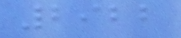2922
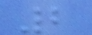2
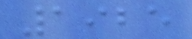1925
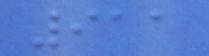911
